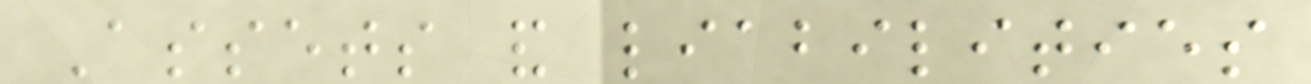Assets and liabilities
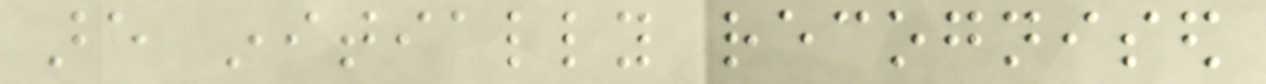are initially recognised
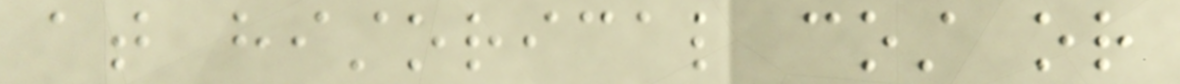at historical cost or
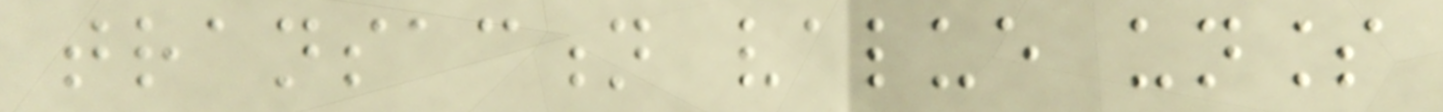transaction value unless
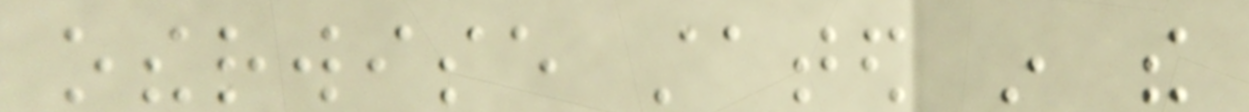otherwise stated in the
